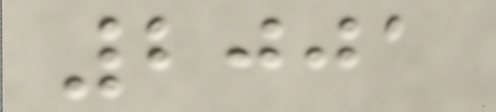2001
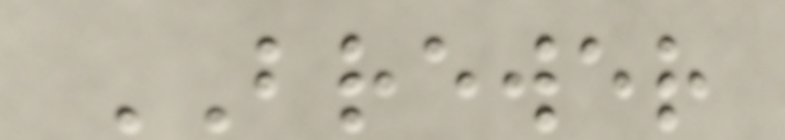BREWER
